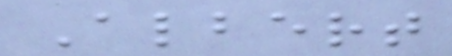Albert
